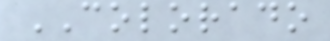COLORADO
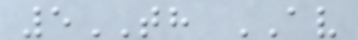5TH AV
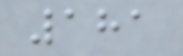181
